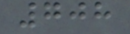708
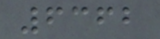6362
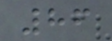86
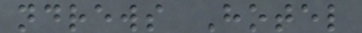ndrews Hotel
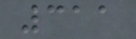311
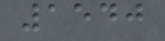1540
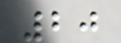20
